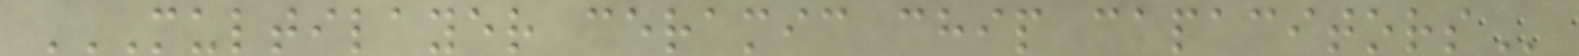MULTILAYER CERAMIC CHIP CAPACITORS
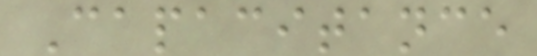Capacitance
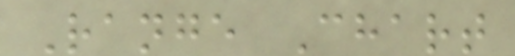Range Chart
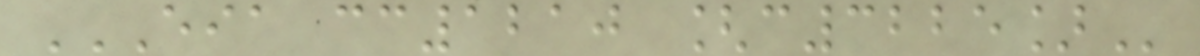EIA CC1210 [C3225]
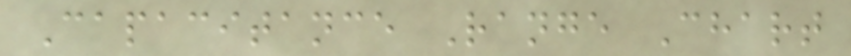Capacitance Range Chart
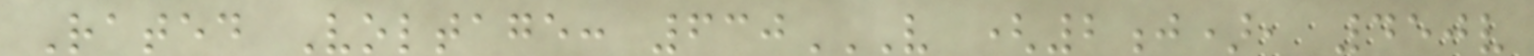Rated Voltage: 630V (2J), 450V
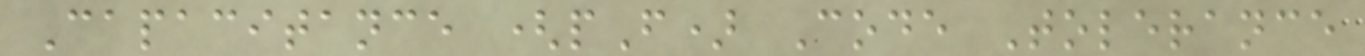Capacitance (pF) Code Tolerance
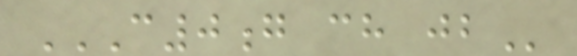C0G CH JB
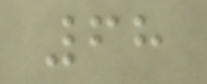68
